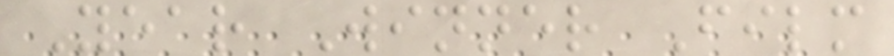Year Winner Film
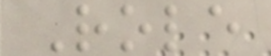Role
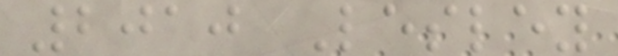2010 Lesley
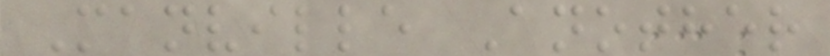Manville Another
